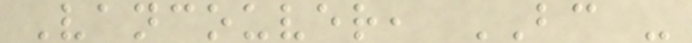Vancouver, BC -
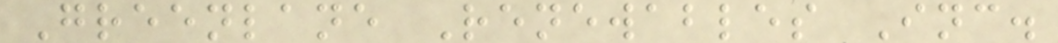Greenlane Renewables Inc.
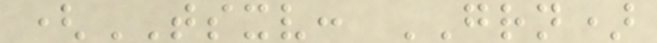(TSXV: GRN)
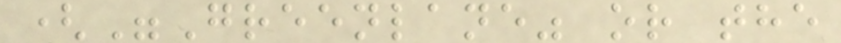("Greenlane" or the
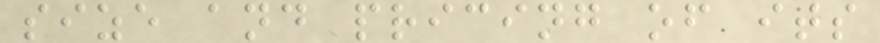size and pricing of its
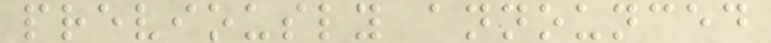previously announced
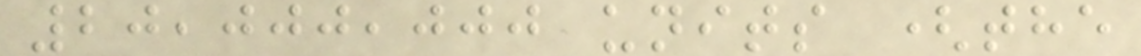20,000,000 units (the
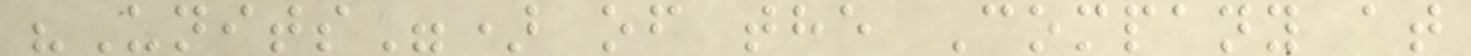"Units") of the Company at
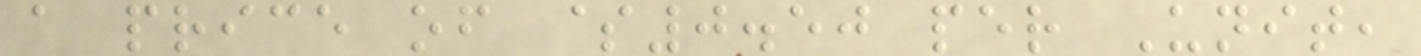a price of $0.50 per Unit,
